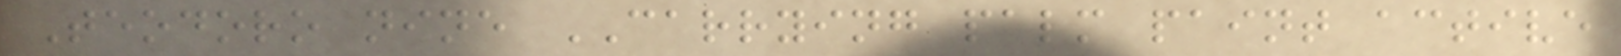Teodoro nine CARRYING palm paint active
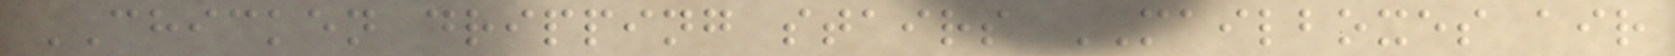CHICKEN dripping stairs MAILBOXES air
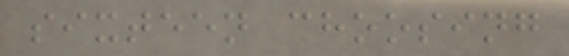sixteen choosing
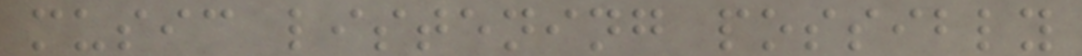music listening possibly
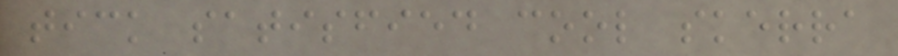tick satisfied cool skerra
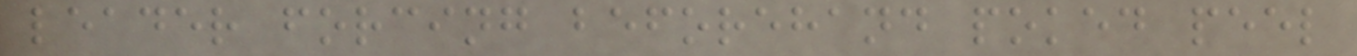leader forcing beforehand poked peel
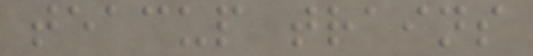teacup trains
